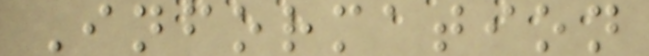Information
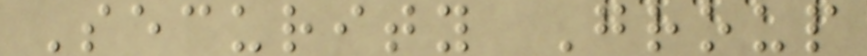Security Group
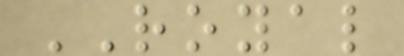ROYAL
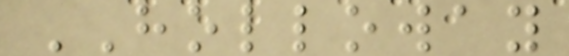HOLLOWAY
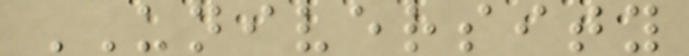UNIVERSITY
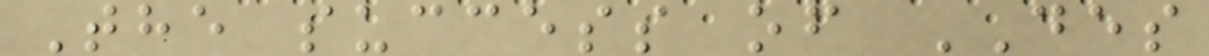The success of DES
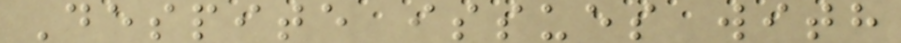Despite issues with
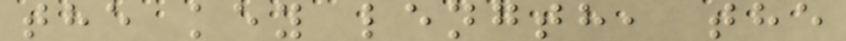the key length, the
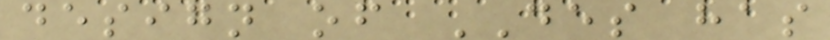design of DES has
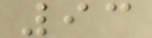93
